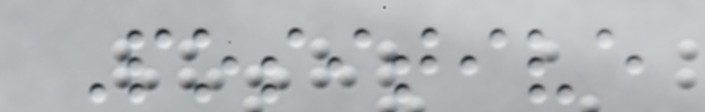Positive
